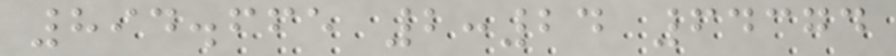894.665 2:24 64374
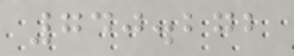740.272
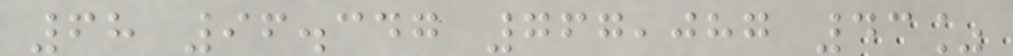68 96.347 767,087 43%
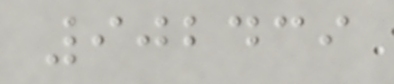902439
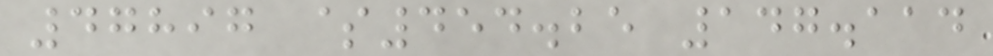47897 $454.25 147.114
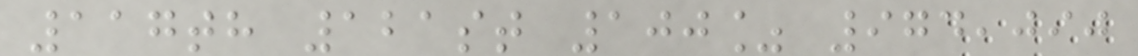117th 121st 100% 974,090
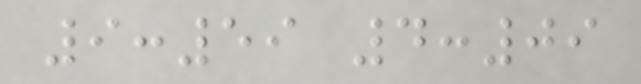9:59 4:09
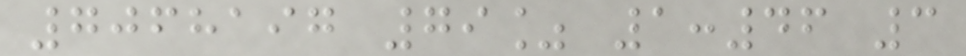7068197 79% 1:46 3
